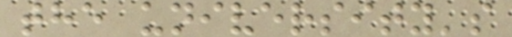the university's
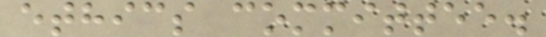ethics committee.
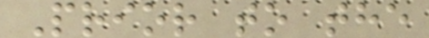Prior to the
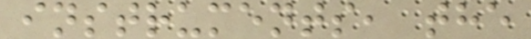instruments, the
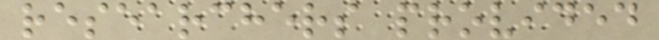researchers provided
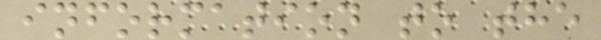information to the
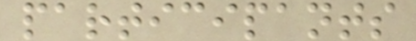participants
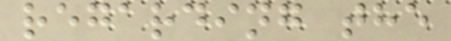regarding the
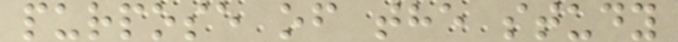purpose of the study
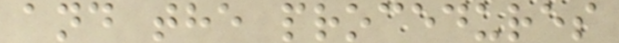and the procedures
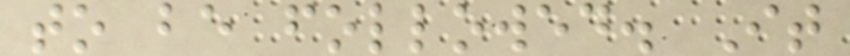to be followed. It
